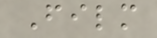Film
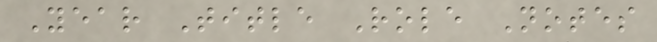Year Title Role Notes
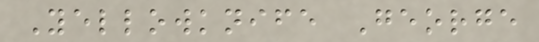Yellowknife George
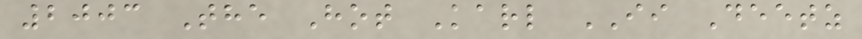2003 The Hot Karl II Deetz
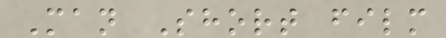Man Short film
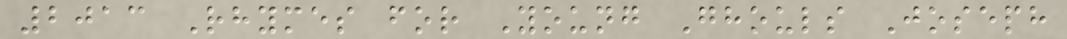2013 Rhymes for Young Ghouls Joseph
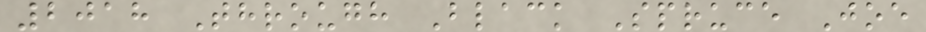2018 Through Black Spruce Joe
